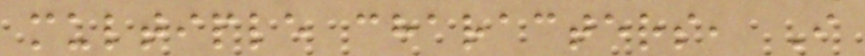multiple characters, I
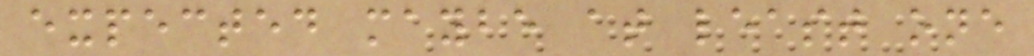expected maybe at least one
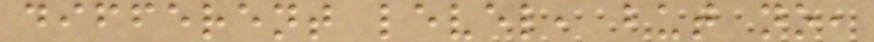different level, but no,
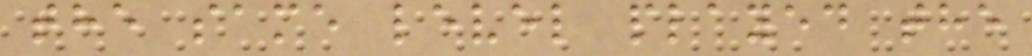the same level played the
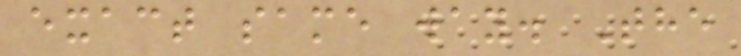exact same way. The
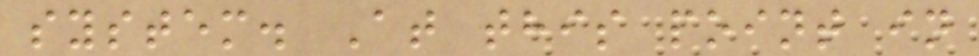system. At this point in
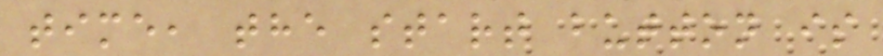time, the start button is
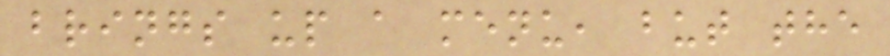brings up a menu, but the
